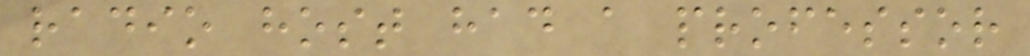radio host had a professor
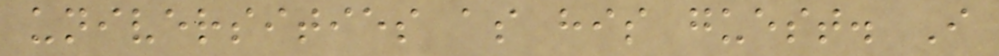universities as his guest. I
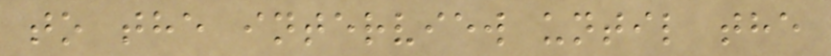to the interview until the
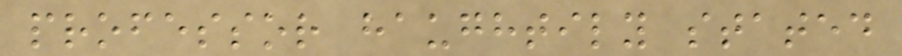professor haughtily stated
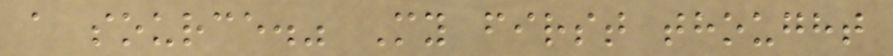a source." My first thought
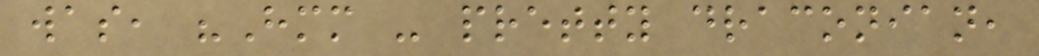was, "Hmm - pretty draconian,
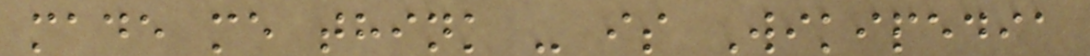made me think - is Wikipedia
